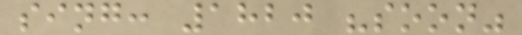sing: 1820 "soon"
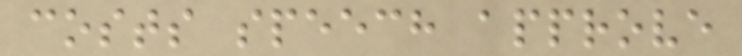costs speech approve
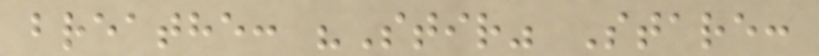breathe: "Stir" Stare:
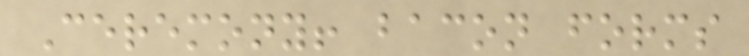Ceremony! bacon forms
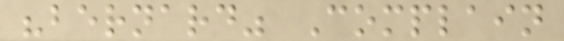"bernard" Complain
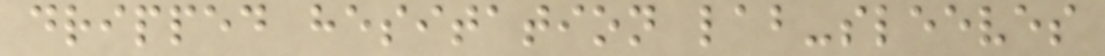dripped hesitation lab-sleeves
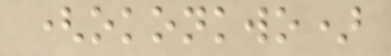(okonkwo)
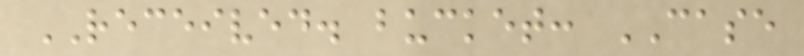RECEIVED. bucket: CASE
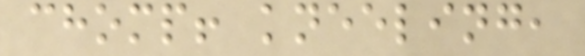chomp! kneeling,
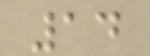14
